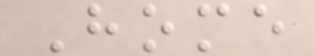Home
